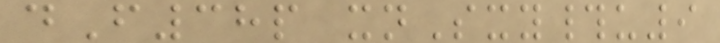dF38p xnSxy#u9
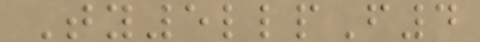Ty5llpF4
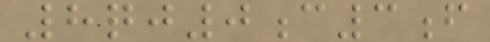8qj0c3f
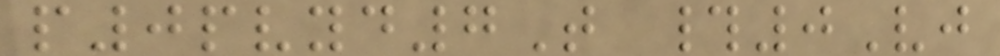p0pvyd7T #0Vj
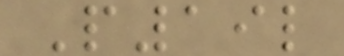P19l
